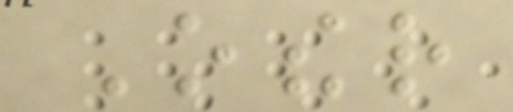Other
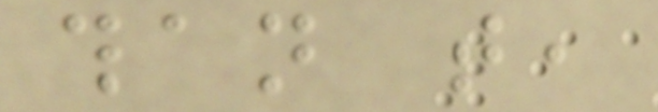than that,
